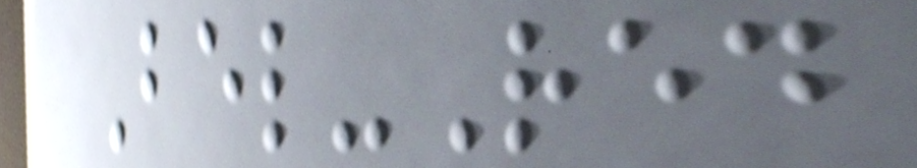Bel-Red
